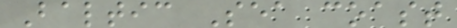Baltic Sea coast
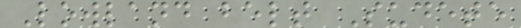Lowland belt Sudete
